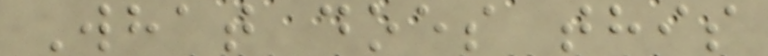What does this
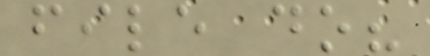file do?
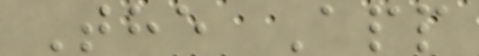The App
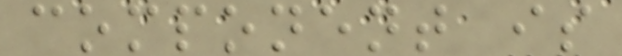component is
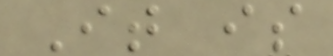It is
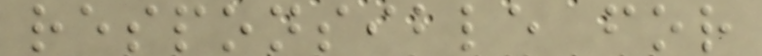responsible for
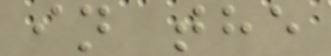in the
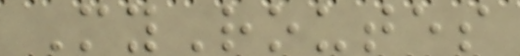MyRoutes
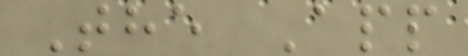The App
